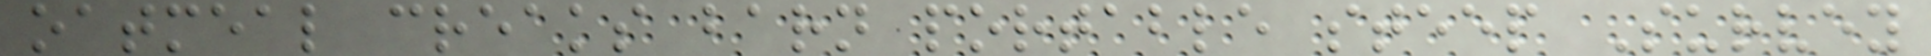oatmeal creaks barn portable steep Survey
